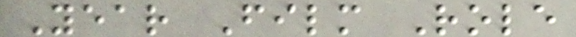Year Film Role
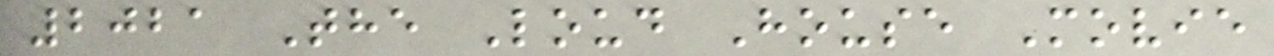2021 The Loud House Movie
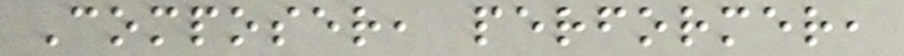Composer, performer,
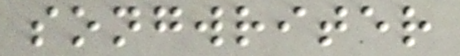songwriter
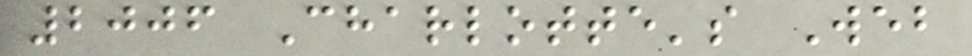2006 Charlotte's Web
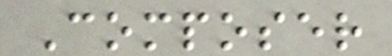Composer
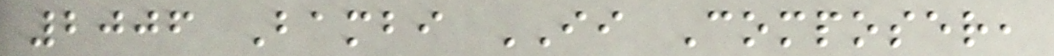2006 Bambi II Composer,
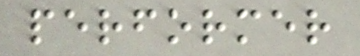performer
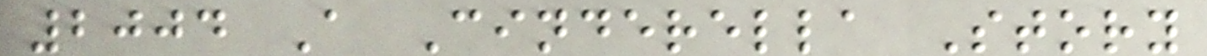2004 A Cinderella Story
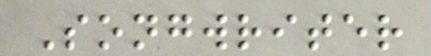Songwriter
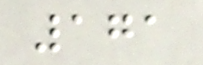171
